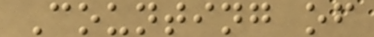Counting of
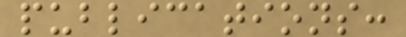publications:
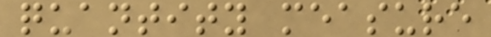quantity measure
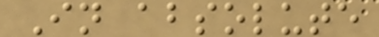In absolute
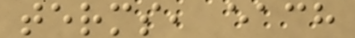terms, each
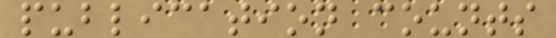publication counts
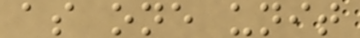as one unit
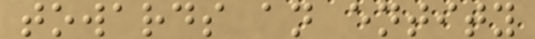towards an entity
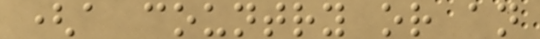(a country or an
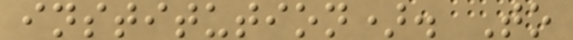institution). To
